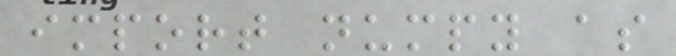import numpy as
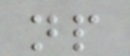np
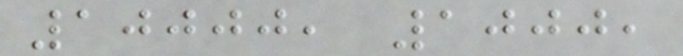10000, 1000,
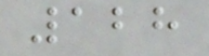128
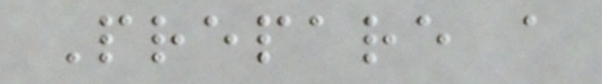Prepare a
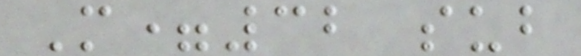M=32 sub
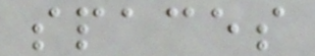spaces
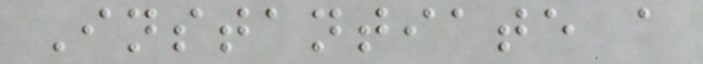Instantiate a
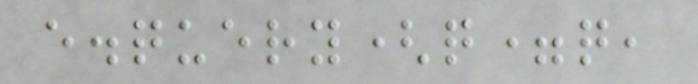e.query(q=q,
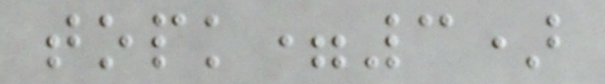topk=3)
